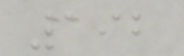192
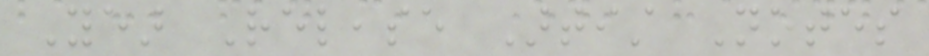Year Release Artist Notes
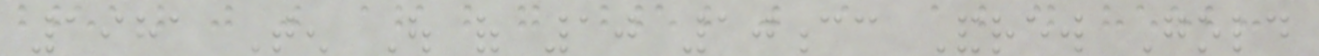1981 Ten Out of 10 10cc Andrew Gold
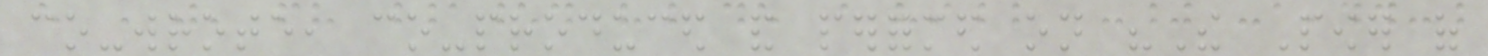co-wrote, co-produced and performed on "The Power of
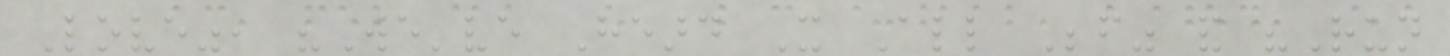Love", "We've Heard It All Before" and "Run
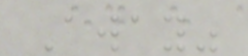Away"
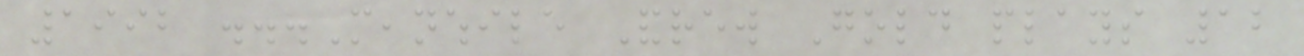1992 ...Meanwhile Andrew Gold plays 12
